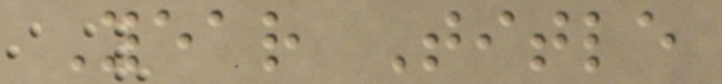Year Title
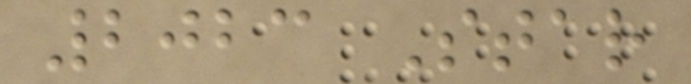2023 Star
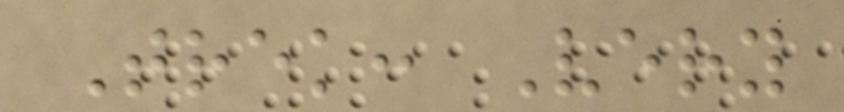Trek: Very
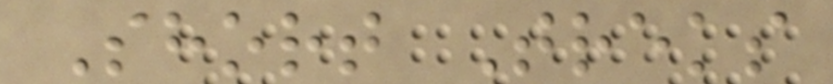Short Treks
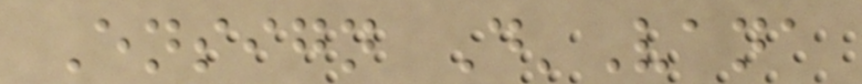Ensign D'Vana
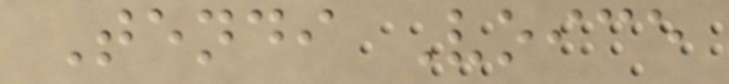Tendi Voice
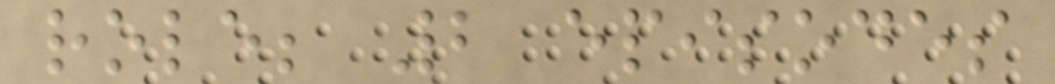role; 2 episodes
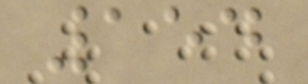154
